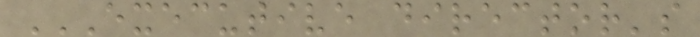EXECUTIVE DIRECTOR'S
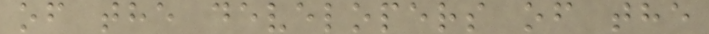of the developers of the
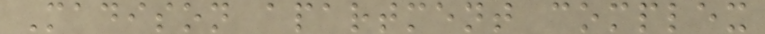Madison apartment complex
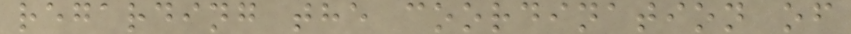regarding the coordination of
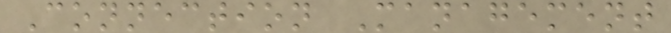Connection Management
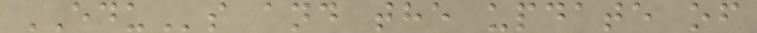EDUs and the update of
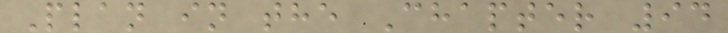Plan in the Chapter 94
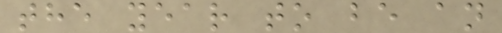the year to be an
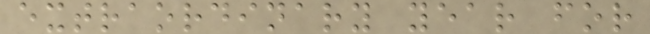extraordinary year for
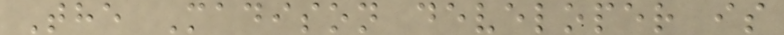The Madison developer is
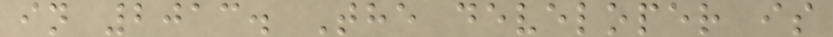in 2013. The developer is
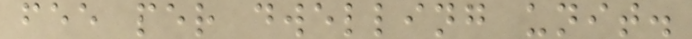fee per dwelling unit.
